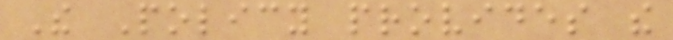The Policy provides the
